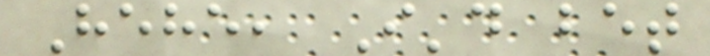Hehe, I'd bet
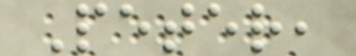Peter,
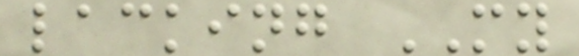lacking MY
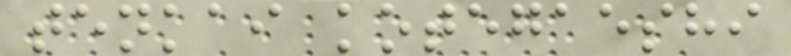tenkai kotegaeshi
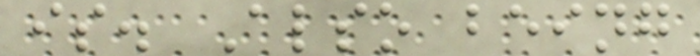is. Also being
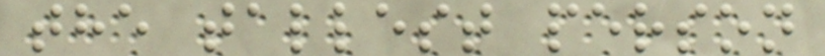the tallest person
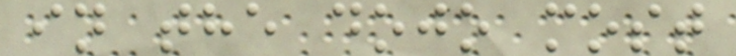in the dojo most
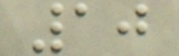10
